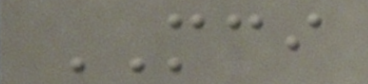MCI
